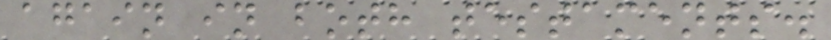again in both testaments.
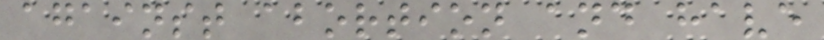against abortion and have
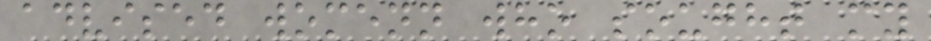advised womenn who sought my
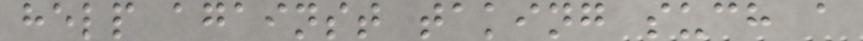help against taking such a
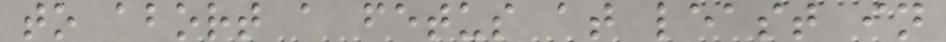to abort a fetus at least in
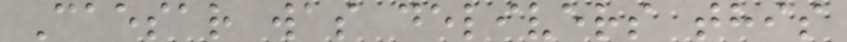Caesar was delivers this
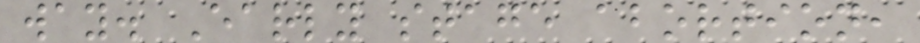way. Early stage abortion,
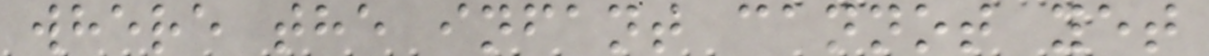where the infant cannot yet
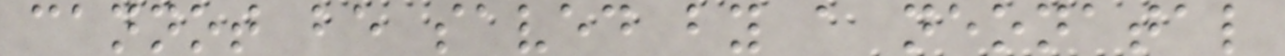cannot be saved by a neonatal
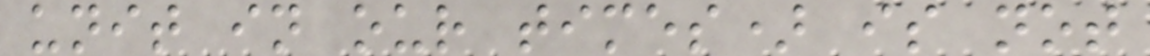unit in our times) is not
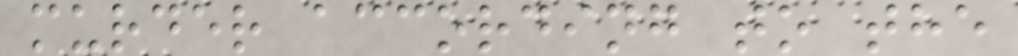murder according to the
